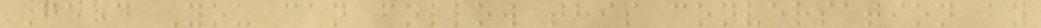Feed You can follow this conversation by
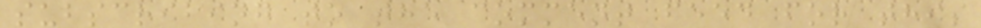subscribing to the comment feed for this
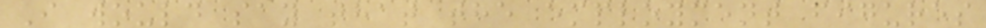I would say that the employment figures
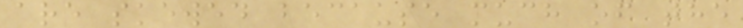are skewed because much of the
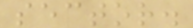sector.
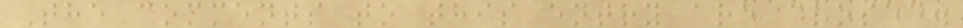The comments to this entry are closed.
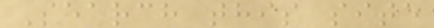Search this site
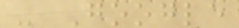- Google
